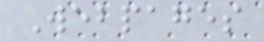Webpages
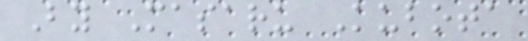By Masaru Kubota
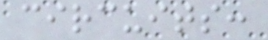circuits:
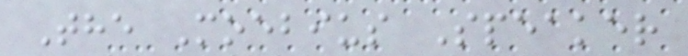The Moebius Speaker
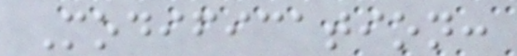Modification:
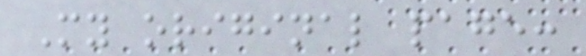My original page:
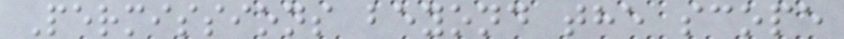Permissions beyond the scope
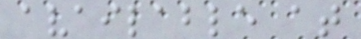available at
